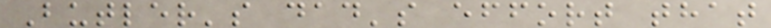Butler's dad's effort that
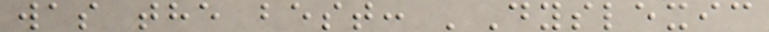was the best: 'Dyslexic
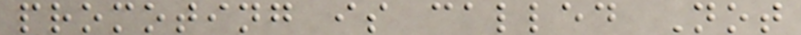promoting is called Not
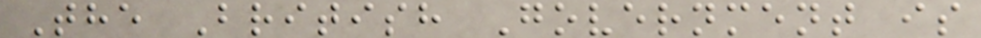The British Government is
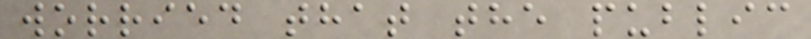worried that the public
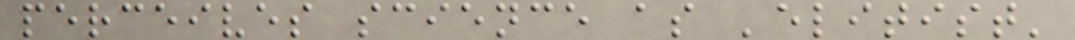perceives science as 'elitist'
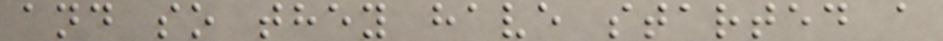and so they have started a
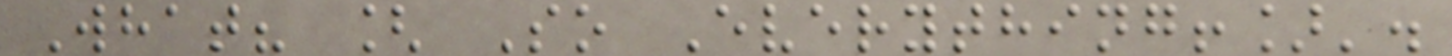What? [ So Everything!]'.
